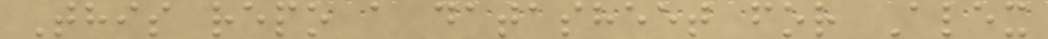This repo a datasheet for Alex
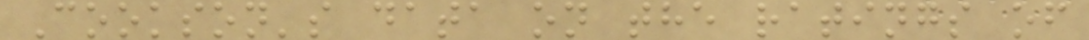Cookson's data on the ratings of
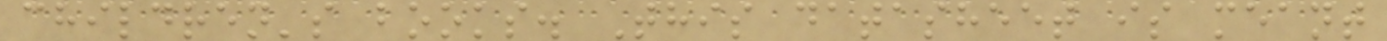children's books. This datasheet is meant
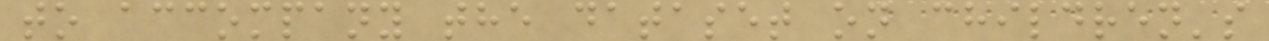to accompany the dataset on children's
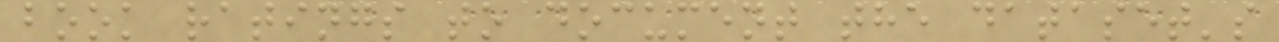book ratings to document the dataset's
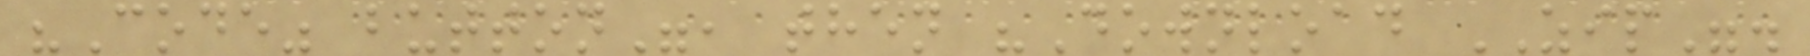"Code" button", then "Download ZIP".
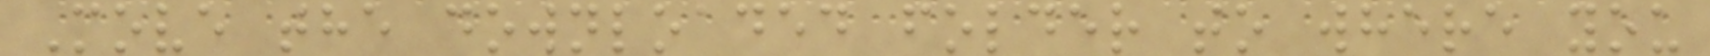Move the downloaded folder to where you
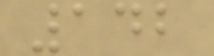142
